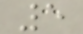5
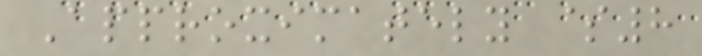Approximately $8
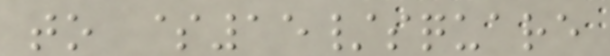to $15/square
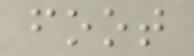foot
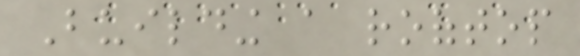Building a rooftop
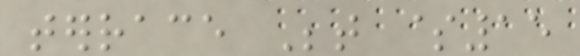terrace Between $15
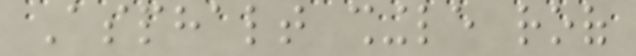Asphalt shingle roof
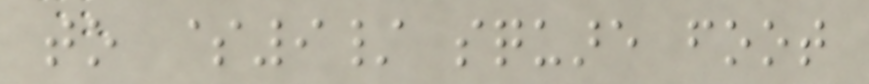to $9/ square foot
